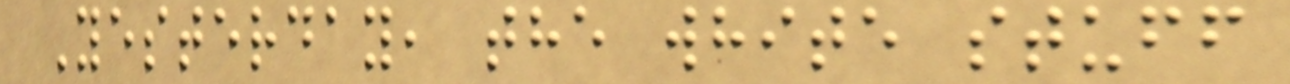Yesterday, the white stuff
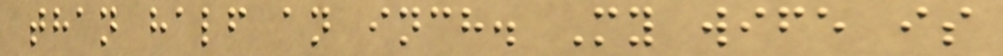than half an inch. My wife is
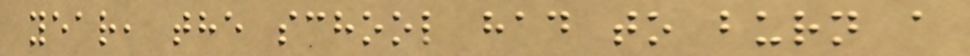year, the school had to burn a
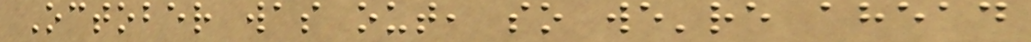October was out, so we're ahead
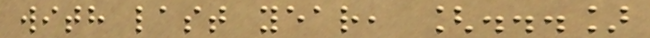with last year, [...]
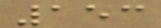153
